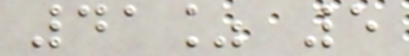41% 5
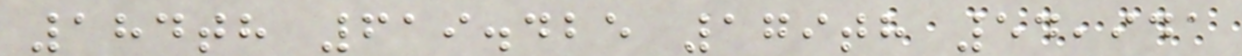184th 619.425 179th 54,941
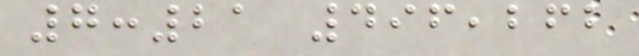7:21 496,262
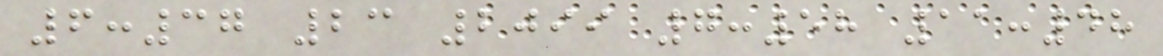6:37 23 2099 7:58 11:48
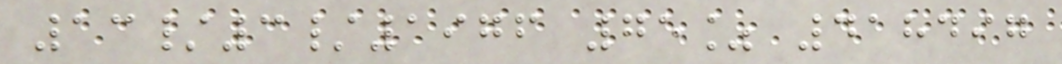13/3/1976 75% 418497
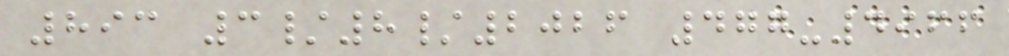893 3/8/2026 477-4966
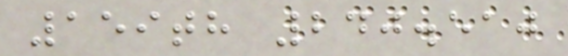159th 240.510
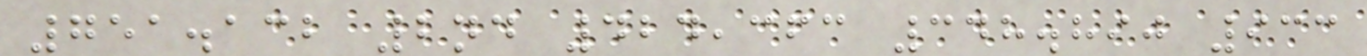751.132 2nd 424,363 348.890 933
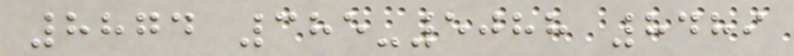8874 385-5088 8489
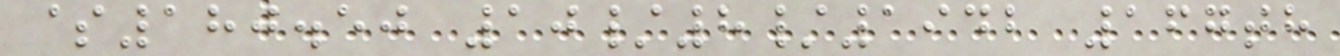$180.50 10/8/1942 167th
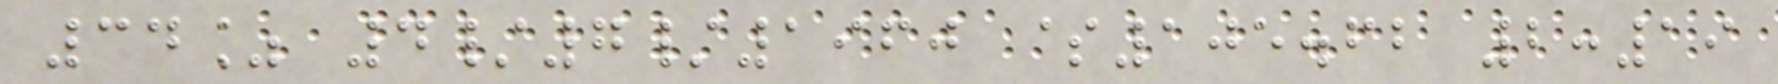34% 4/7/1960 $105.62 2:19
